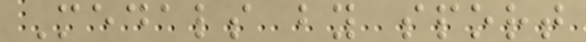Medals by sport
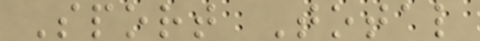Sport Total
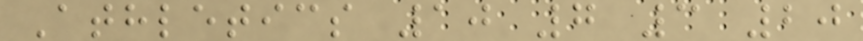Athletics 10 7 3 20
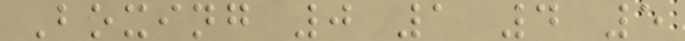Boxing 0 1 4 5
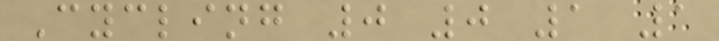Cycling 0 0 1 1
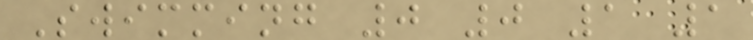Swimming 0 0 1 1
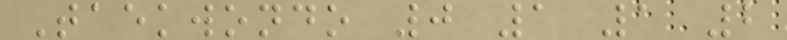Taekwondo 0 1 1 2
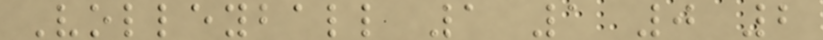Volleyball 1 1 0 2
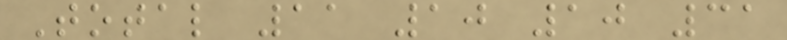Total 11 10 10 31
